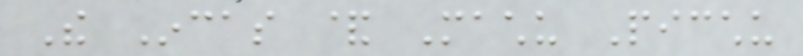The Incas & Machu Picchu
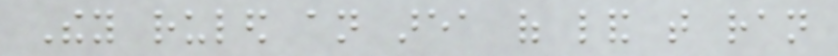They ruled an area of land that ran
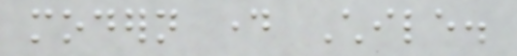modern day Chile.
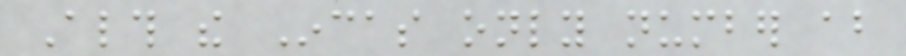Although the Incas only number about
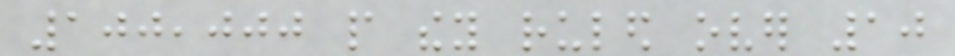100,000 people they ruled over 10
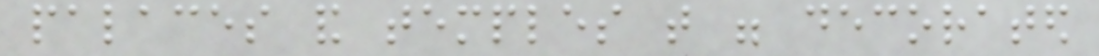palaces and temples that were decorated
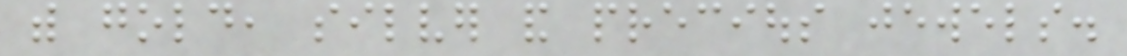with gold, silver and precious jewels.
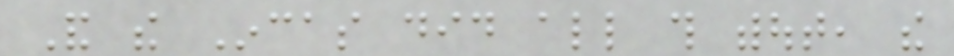And the Incas did all this without, the
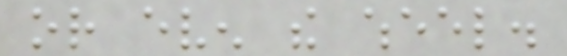or even the wheel.
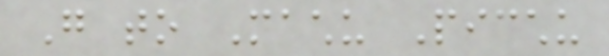Go to Machu Picchu
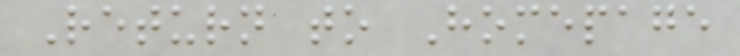Return to Homepage
